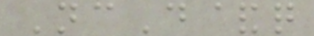NcD&q
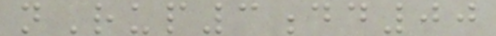nRup3dd00
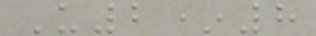U2*8
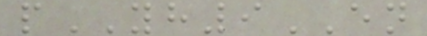pYH9EN
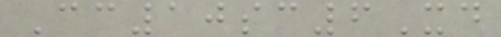Cc10sc6Xd
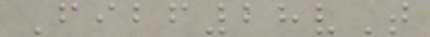Fibf28vT
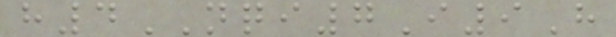h4NQI7I9H
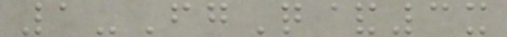1-FgQ&3x
